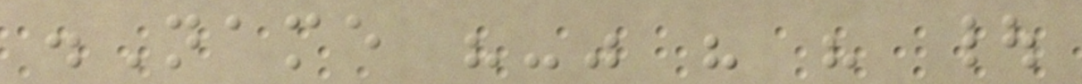.Name "-" " " |
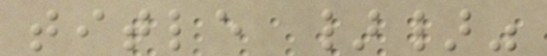title }}"
